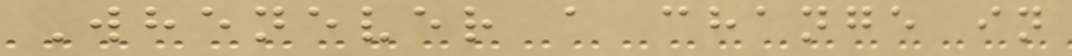Whenever a change in
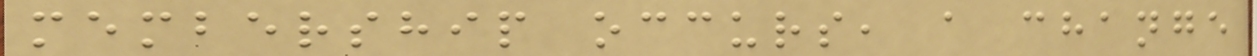membership occurs, a change
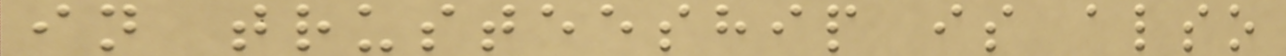in trusteeship is also
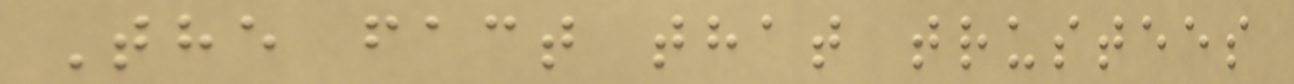The fact that trustees
